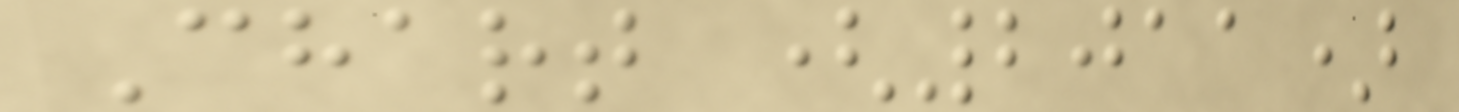Chart (2011)
